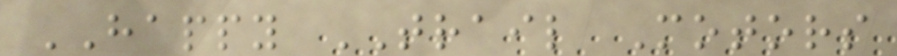HAPPY TRAIL Motors
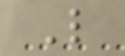L
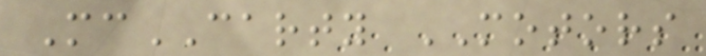McCARTY MOTORS
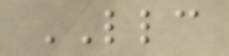LLC
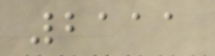2111
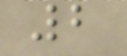2
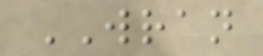WRAN
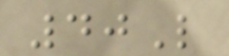40L
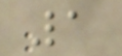1
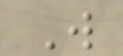W
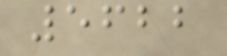5622
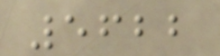5622
